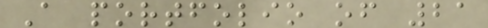A portfolio of 21
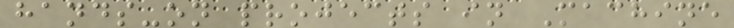hands-on projects in Machine
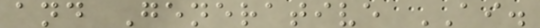and Generative AI.
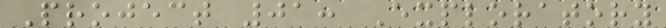Project 01: Exploratory
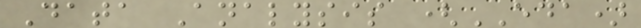Data Analysis (EDA)
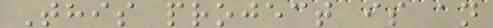This project is an
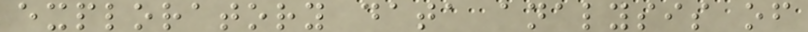exploratory data analysis of
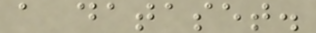a dataset.
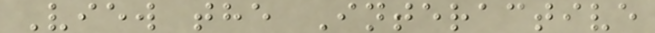View the Interactive
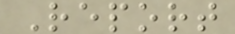Report
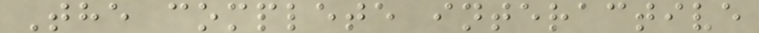The complete interactive
